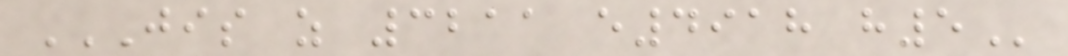JIS Z 3211 E4918 H5
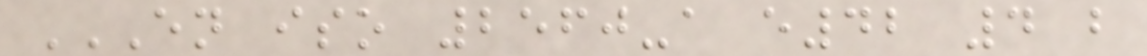EN ISO 2560-A E42 4 B
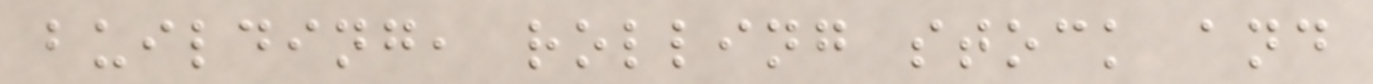building, rolling stock and
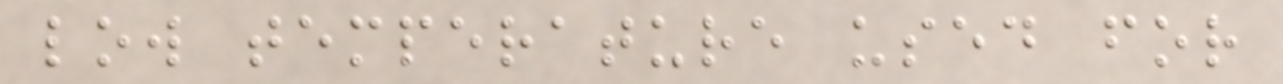low temperature used for
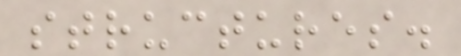structures.
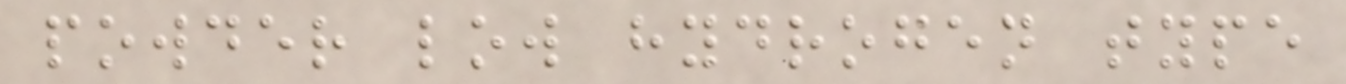powder low hydrogen type
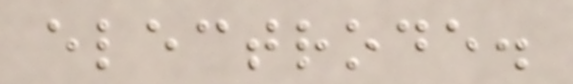electrode.
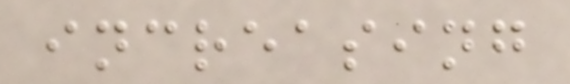increasing
